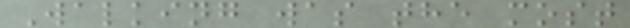Walking was the most
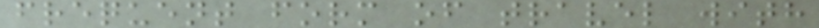frequent form of travel with
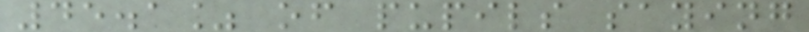45.1% of pupils saying
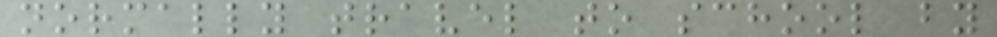normally travel to school by
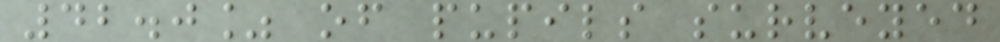42.0% of pupils surveyed
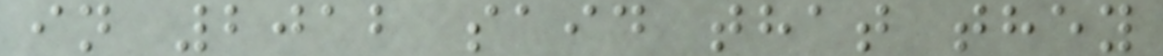in 2012 said that they
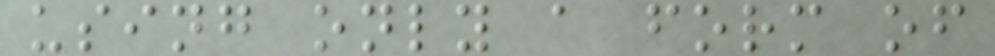using only a form of
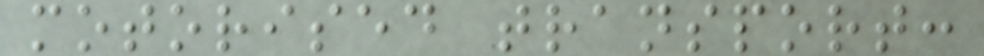motorised transport:
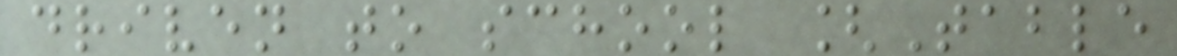driven to school [Table
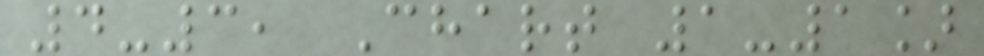4-3, Chart 1-1]
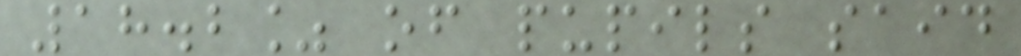18.2% of pupils said
